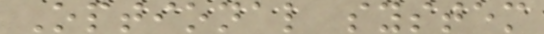Optional system
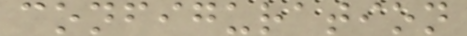configuration
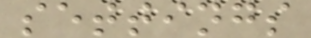settings
